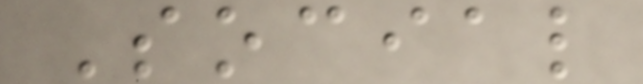Social
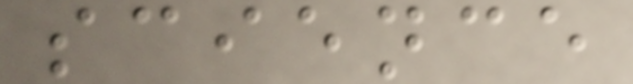science
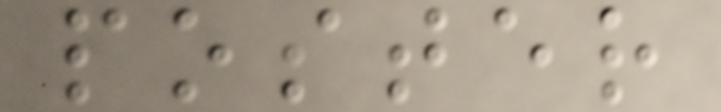poster
